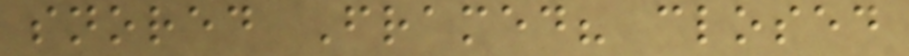snored Framed? closed
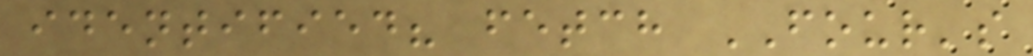identified? fetch FOUR's
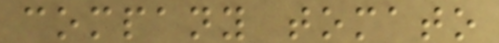company tomato
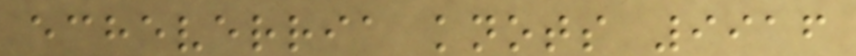echeverria knots 9916
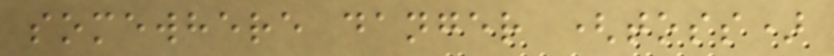somewhere danger (toss)
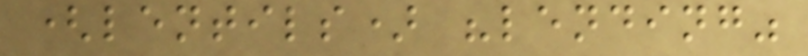(lentils) "lending"
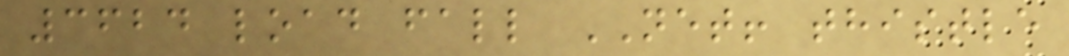3624 load fall NET! thistle
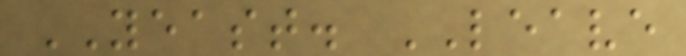YEAST. LEAVE
